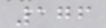176
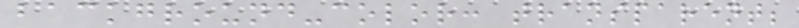background-color: transparent;
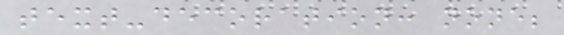text-decoration: none;
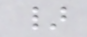}
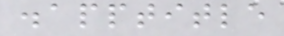.apptitle
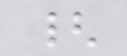{
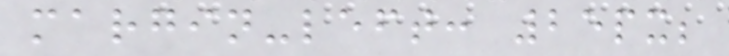margin-left: 25px;
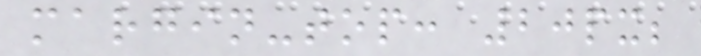margin-top: 20px;
